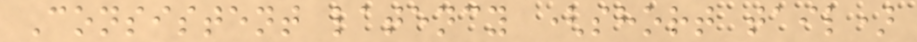Consistent latency (short tail)
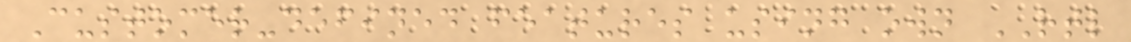Customer-defined features using own RTL
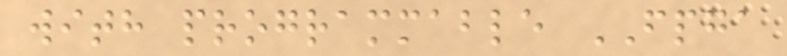with programmable FPGA
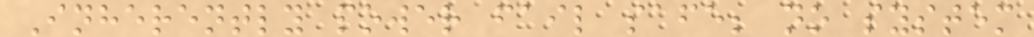Inherently power fail safe; no system
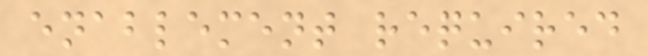enablement required
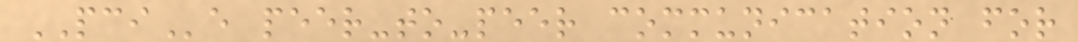PCIe peer-to-peer communication for
